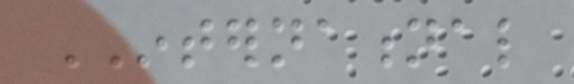INTERNATIONAL
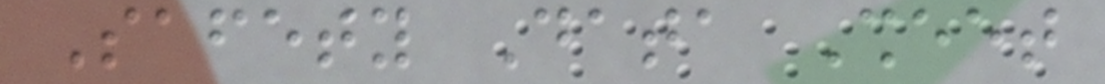Safety Data Sheet
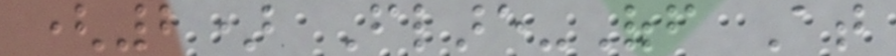(2) Flare-Off At
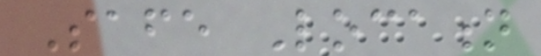Safe Location
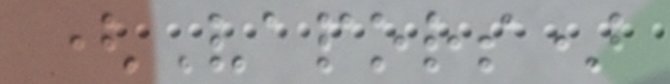(Vapors)
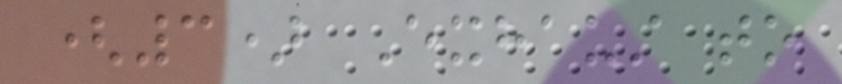(3) Exhaust to
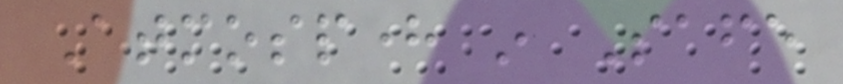Atmosphere in Safe
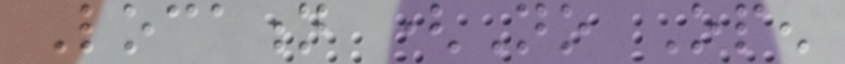Location (No Open
